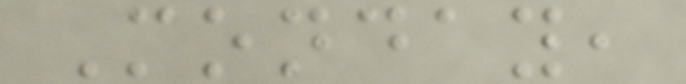Monday,
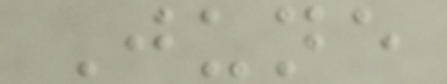June
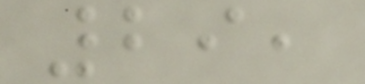29,
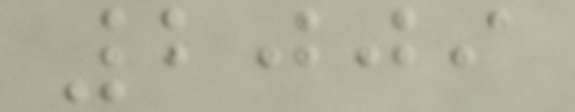2009
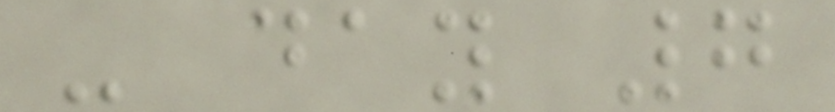- day 7
